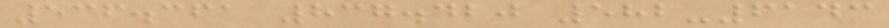536.361 837.420 582-6143
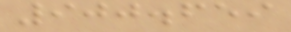900.659
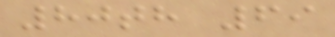80th 69
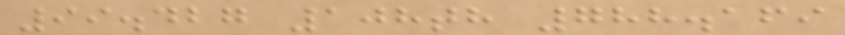99.427 108th 788.169
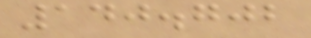140.702
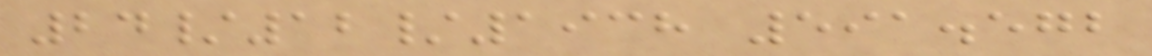24/12/1938 591.572
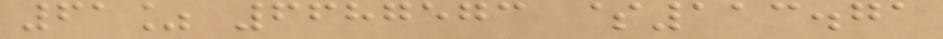61% 6687573 $113.71
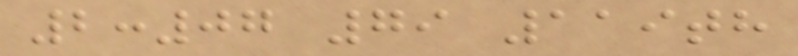2:07 79 119th
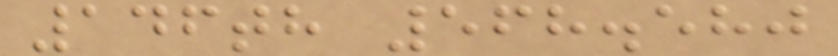146th 568.580
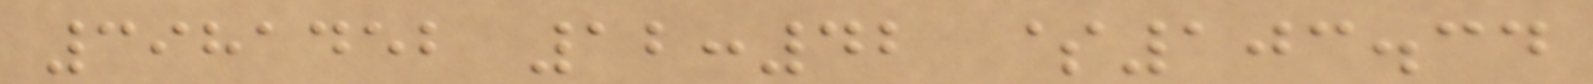3981452 12:42 $103.34
